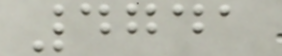4741
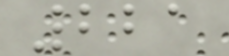221
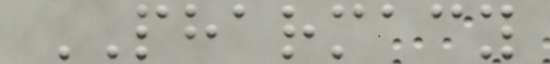PHARMACY
